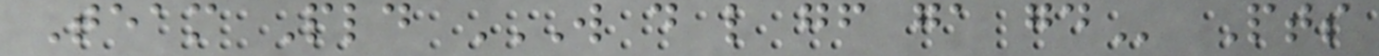Team Pld W D L GF GA GD Pts
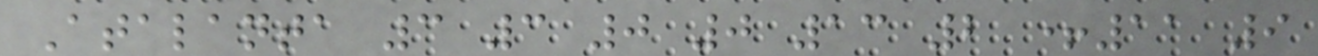Atalanta 3 3 0 0 13 2 +11 9
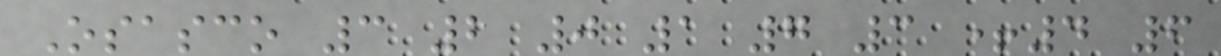Osasco 3 2 0 1 7 3 +4 6
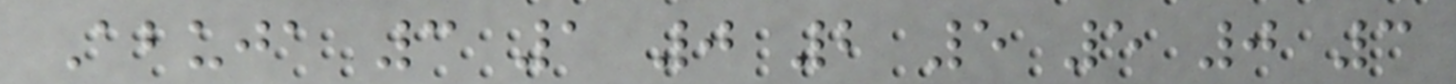Abuja 3 1 0 2 5 5 0 3
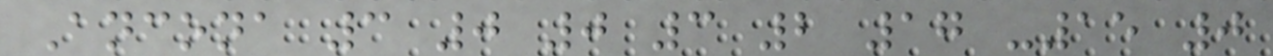Ancona 3 0 0 3 2 17 -15 0
